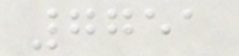7751
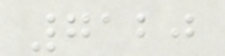7120
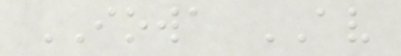IOWA AV
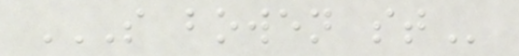S BOWEN ST
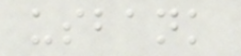usbank
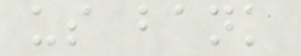us bank
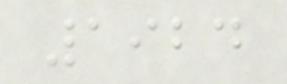1924
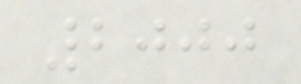2000
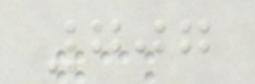707
